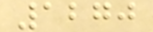1270
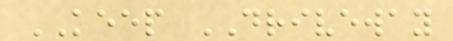KEEP DRIVEWAY
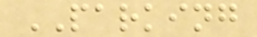PARKING
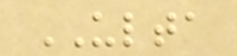ULTA
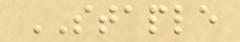STAPLE
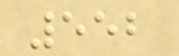552
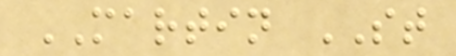MARTIN ST
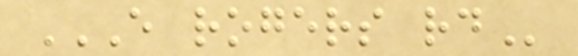E ROGERS RD
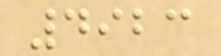4923
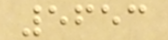5653
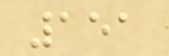151
